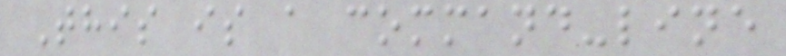This is a command-line
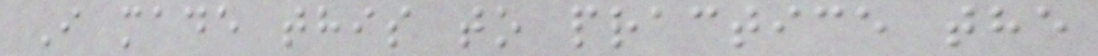I made this to practice the
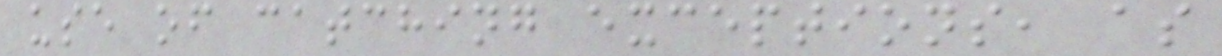use of catching exceptions, as
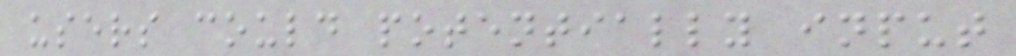users could potentially input
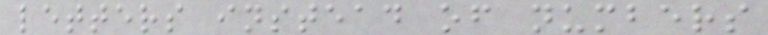letters instead of numbers
